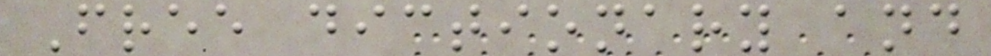Free dictionary and
